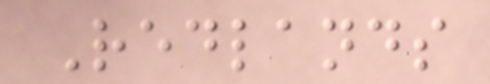Redlands
